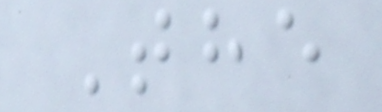The
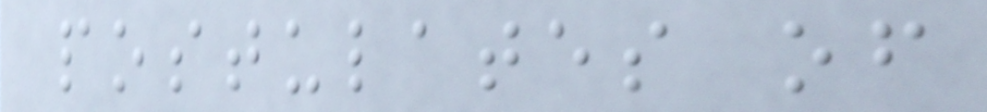postulates of
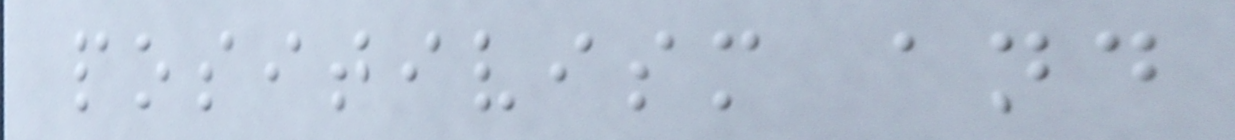positivism and
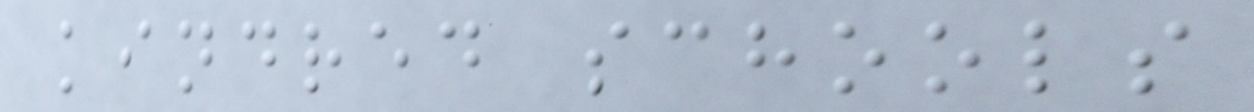kindred schools
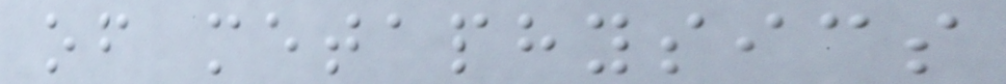of metaphysics
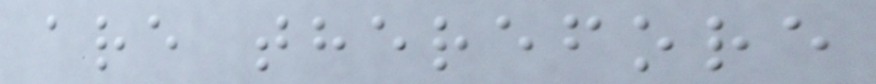are therefore
